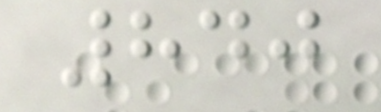840
